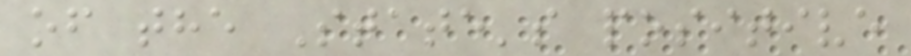of the State's positive
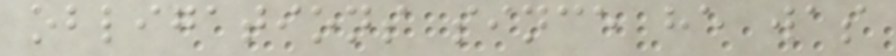obligations since he was
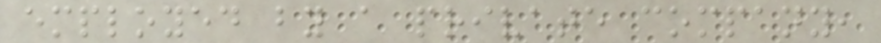employed by a private company,
